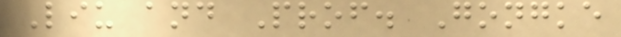Liu and Prof. Gongke
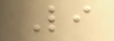Li
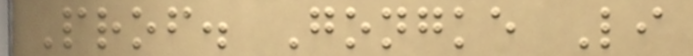Prof. Gongke Li
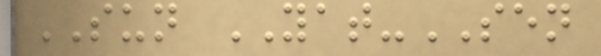SUN YAT-SEN
